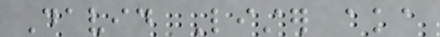David Lister aka
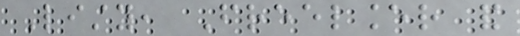Listy, Freelancer and
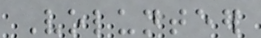Volunteer
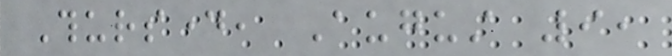Thursday, August 9,
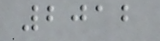2012
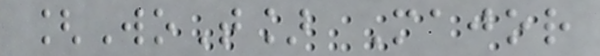[WoT] Major
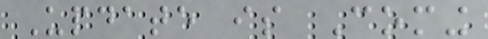Update is Coming
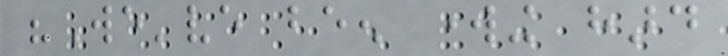"We've been working hard
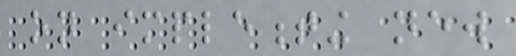on implementing new
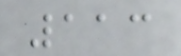113
